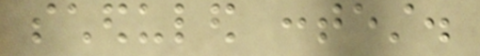scheduled contest.
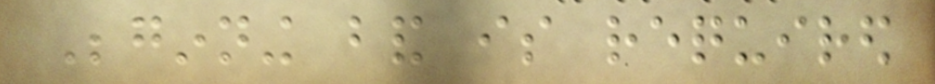Beginning band is required
